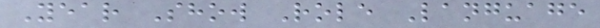Year Show Role Language
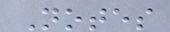Notes
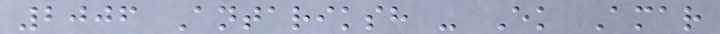2006 Antariksh - Ek Amar
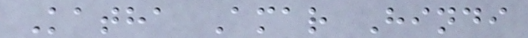Katha Amar Hindi
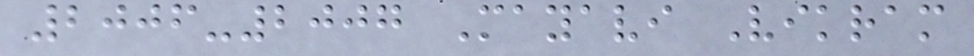2006-2007 Mayavi Vikram
